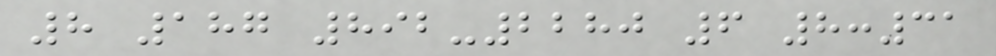8 187 892-2280 6 8:31
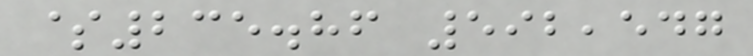$235.86 592,547
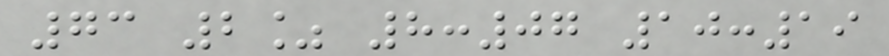73 2% 8:07 10:19
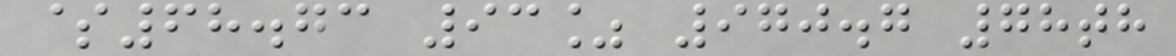$68.73 93% 970.7 78th
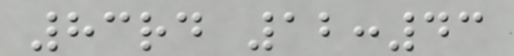83rd 12:43
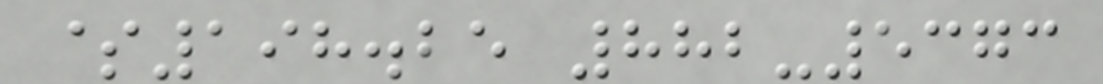$198.25 882-5373
